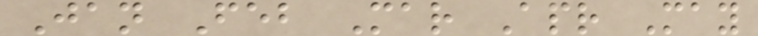Jan Feb Mar Apr May
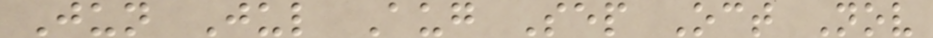Jun Jul Aug Sep Oct Nov
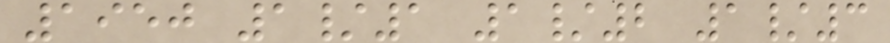1950 1/1 1/2 1/3
